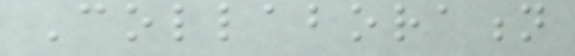Collaboration
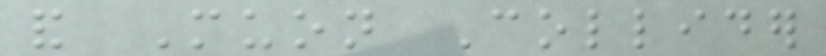and Muon Collider
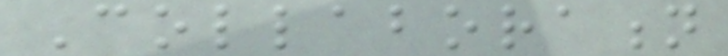Collaboration
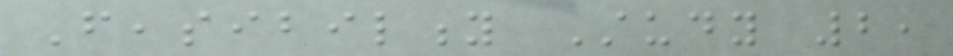Feasibility Study 2,
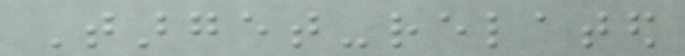Target-related
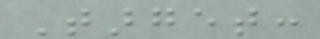Target:
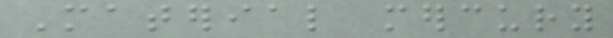Material mercury
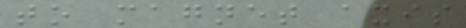to magnet axis
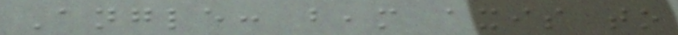Angle: beam axis to
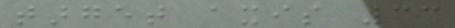target axis 33
